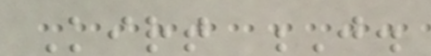Kirt J.
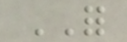FOR
